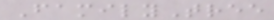FamilyTree
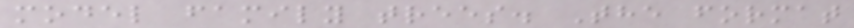model family trees. The format
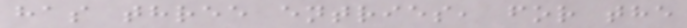has three entries, for the
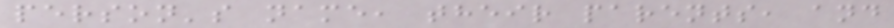person's name, their parents, and
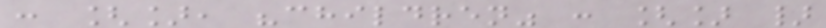: [], "children" : [] }
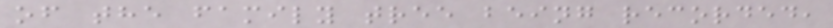of the family tree being recorded,
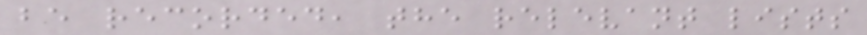be recorded, the relevant lists
